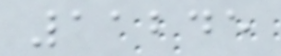11245
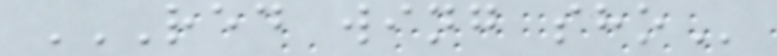RED WING SHO
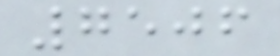7506
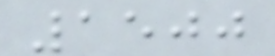1500
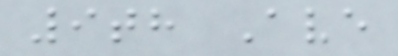9th Ave
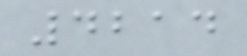4214
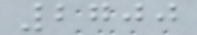2700
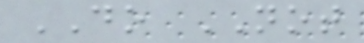DO NOT
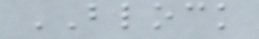BLOCK
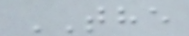THE
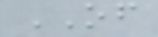OF
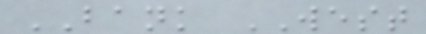BANK WEST
